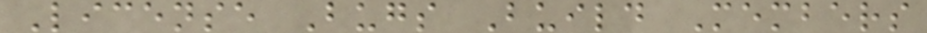License Bugs Build Members
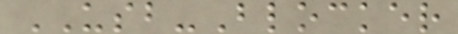USB-Blocker
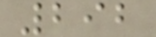292
